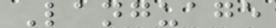Language
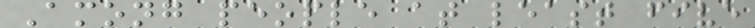Among people at least five
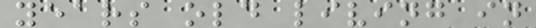years old living in
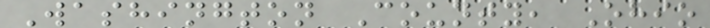Washington County, Ohio
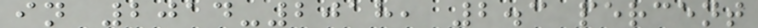in 2014-2018, 2.3 percent
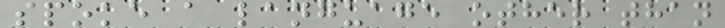spoke a language other than
